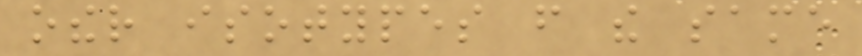other isotypes from the same
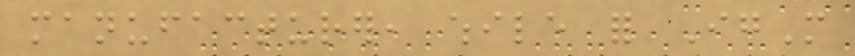manufacturer, while for IgM
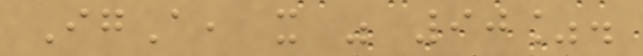IgA, it was 90%.
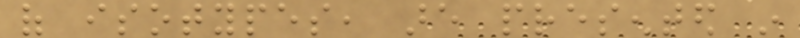of isotypes, are presented in
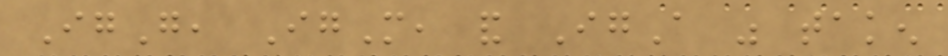IgG, IgM, and IgA was taken
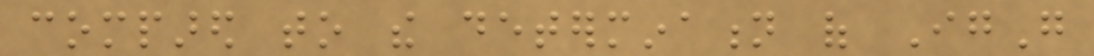compared to the determination of IgG
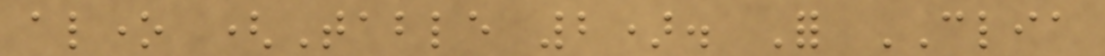alone (Table 2). For CLIA
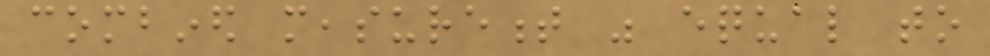combined measurement was equal to
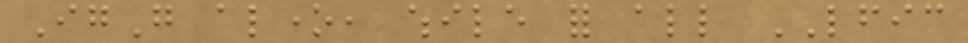IgG alone, while for all LFIC
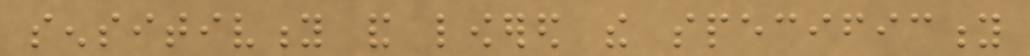sensitivity and lowered the specificity
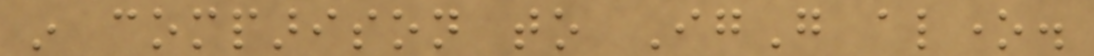in comparison to IgG alone.
